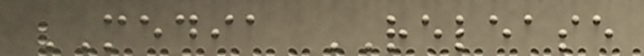MEDIA RELEASE
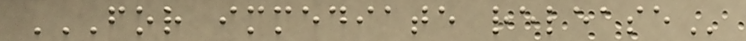FOR IMMEDIATE RELEASE
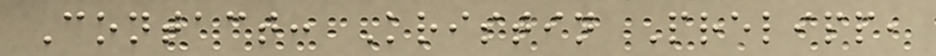Contact: Kristin Prelipp,
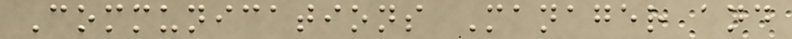Communications Manager and
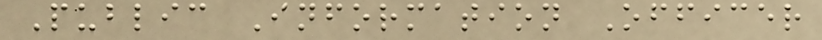Public Information Officer
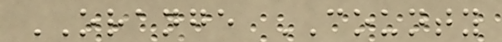ORANGE COUNTY
